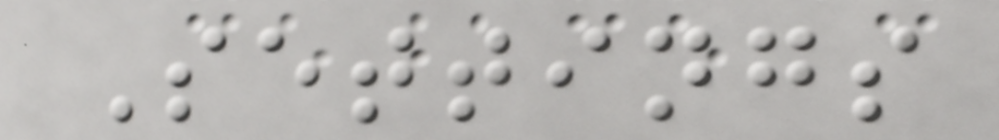Settings
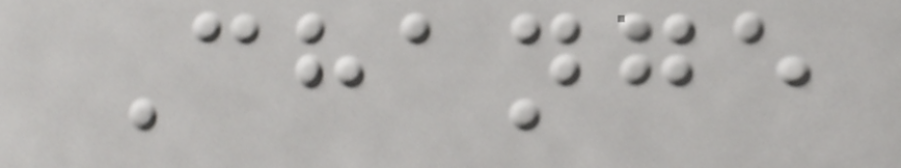Change
